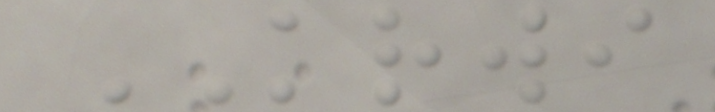KRWI
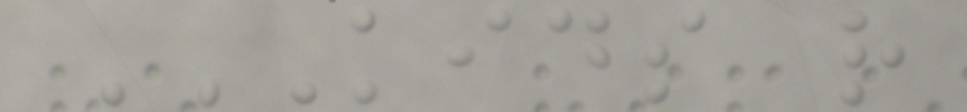KIDS R
